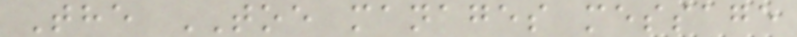The TOE manages message
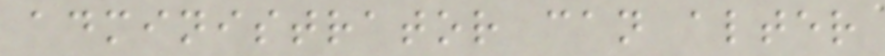administrator can alter
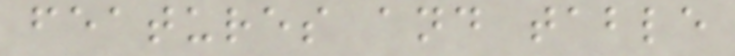features and table
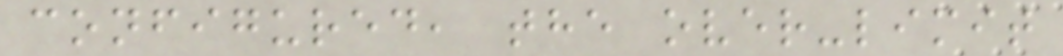configured, the over-limit
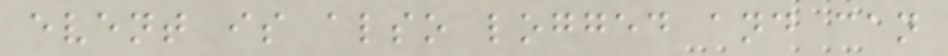event is also logged and can
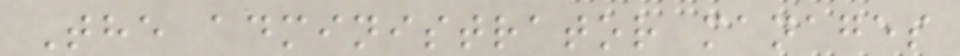The administrator manages
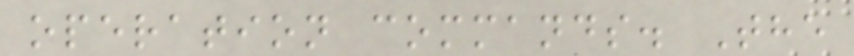operation commands. The
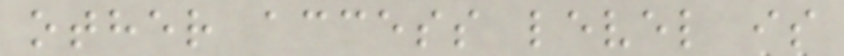other access level is
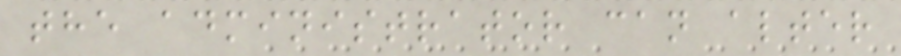the administrator can alter
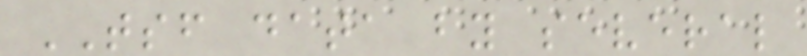TSF data by several
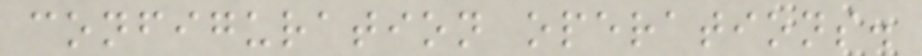configuration operations.
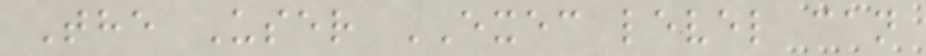The User EXEC level can
